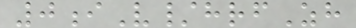0iV/hrfZh
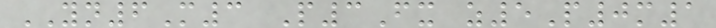YN6M3 P3Fx z5P0m1
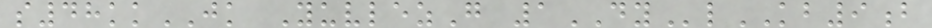s48kkJK YuvlezG 1DYlKB9b
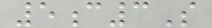5c3S
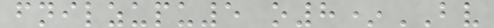fnilzupu5 o8*BV
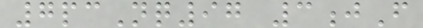7pcNq97 3jF
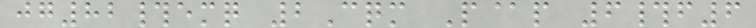jg82#emq 2Cqm P@p 6#f6
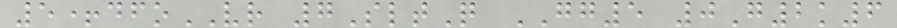5+dfoVR 7SltQ GG5 0G2k6
